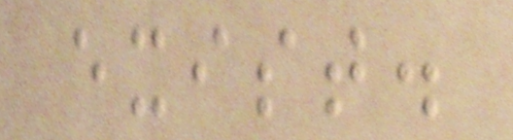exist.
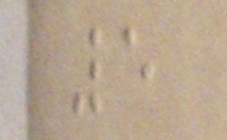5
